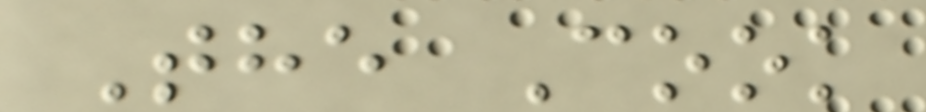The Cook
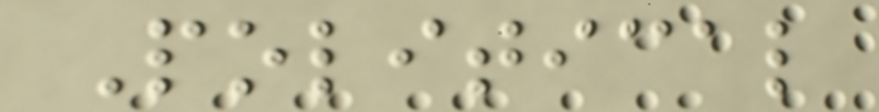Political
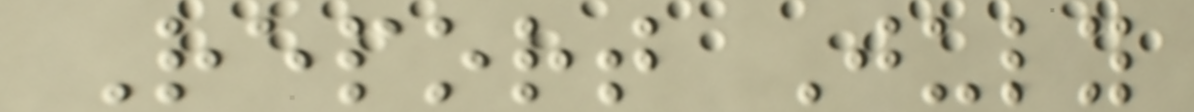Report July
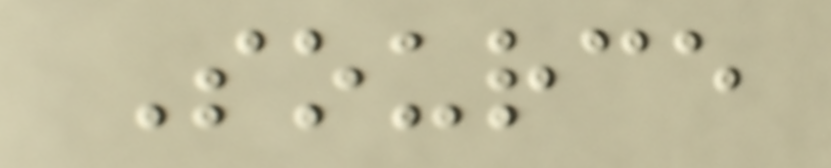Source
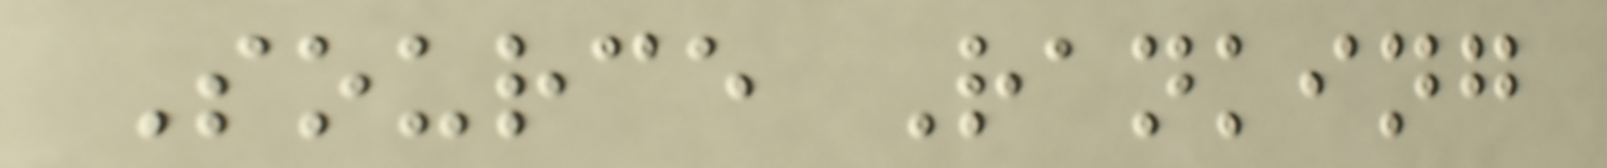Source Ranking
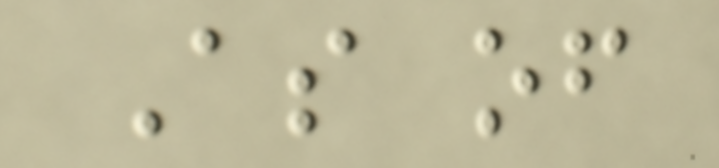As of
